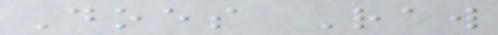Does Raw
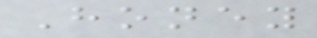Honey
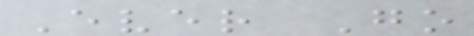Ever Go
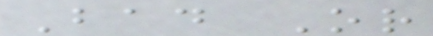Bad Or
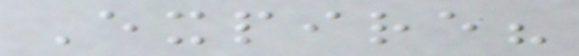Expire?
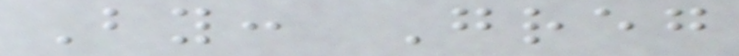By: Greg
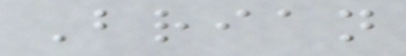Brian
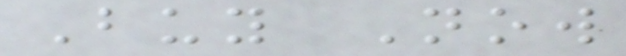Buy Now
